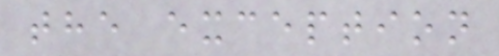the exception
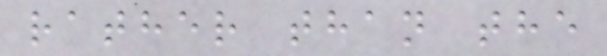rather than the
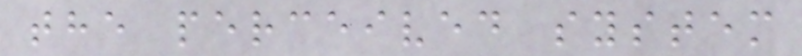the perceived system
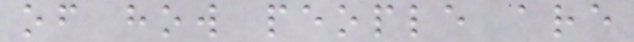of how people are
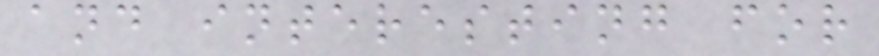and interesting for
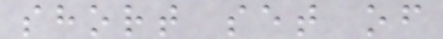short set of
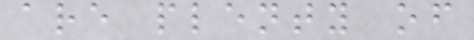are plenty of
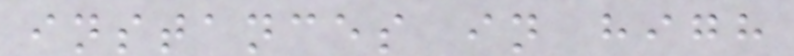instances in high
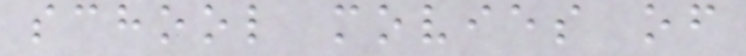school movies of
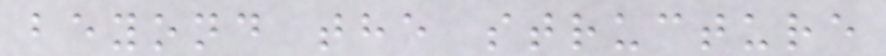beyond the structure
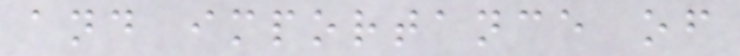and importance of
